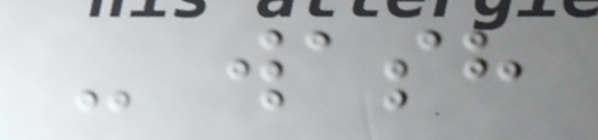- wash
